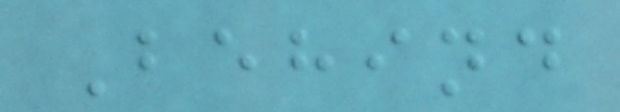Behind
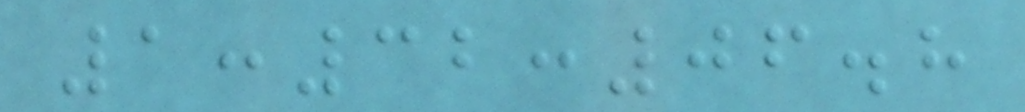1:32:06.8
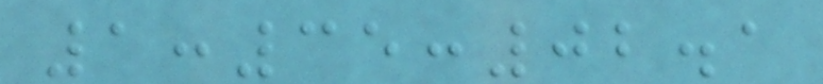1:35:02.1
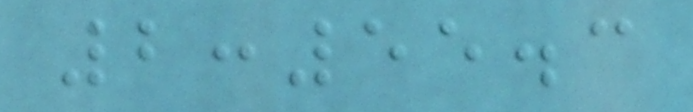2:55.3
